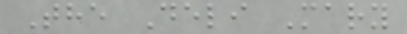The Deli Mary
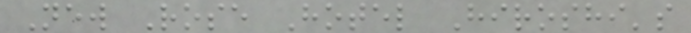New Rose Hotel Hiroshi's
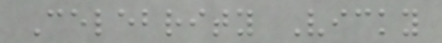Celebrity Vicky
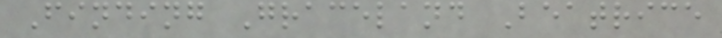Finding Graceland Beatrice
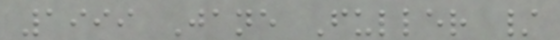1999 Jane Fuller /
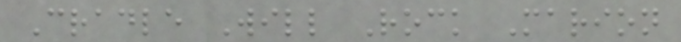Cradle Will Rock Marion
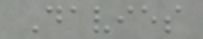Davies
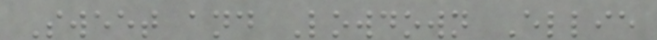Sweet and Lowdown Ellie
